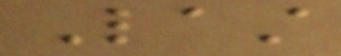Last
